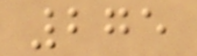275
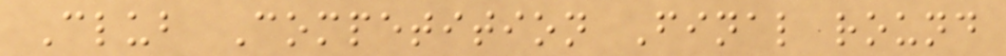Club Competition Final round
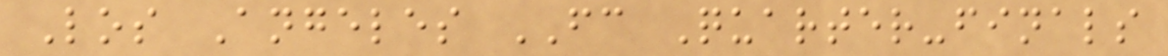Los Angeles FC Quarter-finals
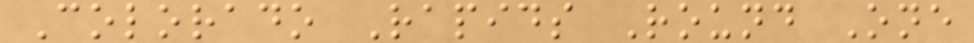Colorado Rapids Round One
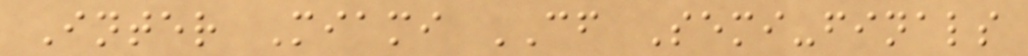Inter Miami CF Semi-finals
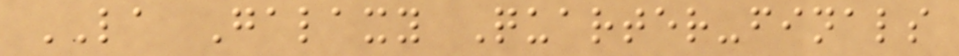LA Galaxy Quarter-finals
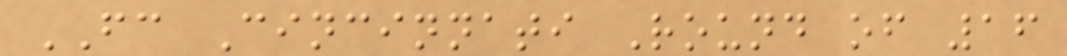FC Cincinnati Round of 16
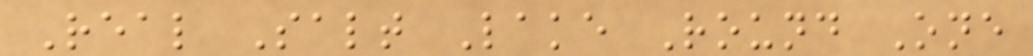Real Salt Lake Round One
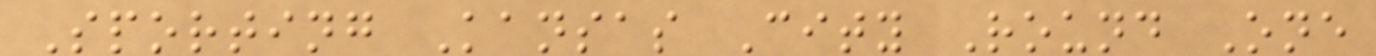Sporting Kansas City Round One
